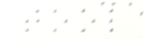tool
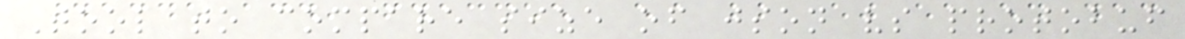Tool to compare size of json vs protobuf
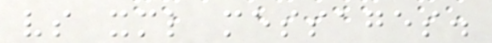vs xml messages.
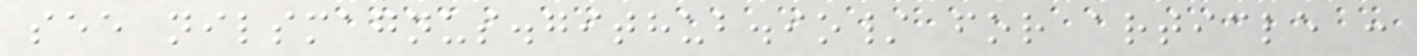see nilsmagnus.github.io/ for article :
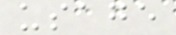usage
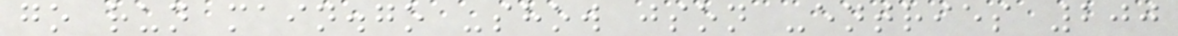go run main.go -show json -entries 200
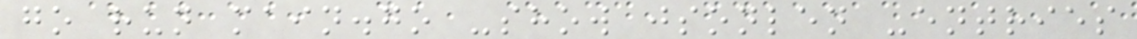go run main.go -show jsonlen -entries
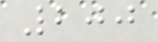200
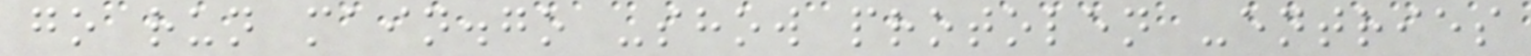go run main.go -show protolen -entries
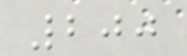200
